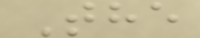The
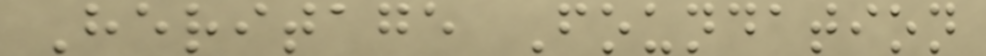Heritage Foundation
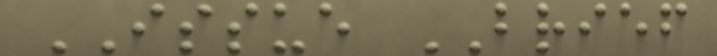ISSUE BRIEF
